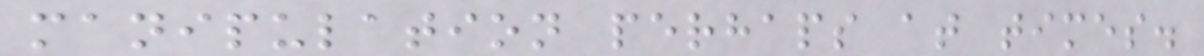manipulation perhaps at times.
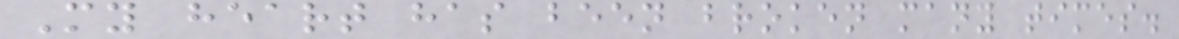My heart has been broken many times.
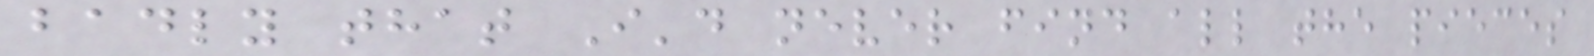badly that I'd never find all the pieces
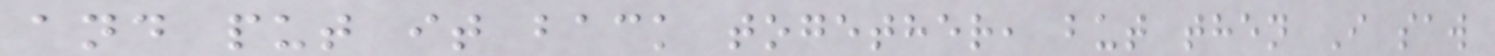and put it back together, but then I saw
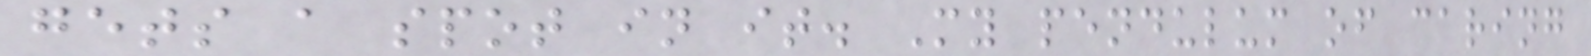gets a spot in it. My pendulum of caring
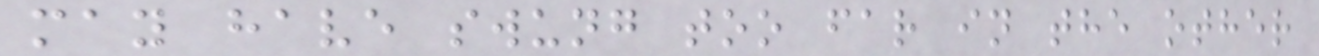may have swung too far in the other
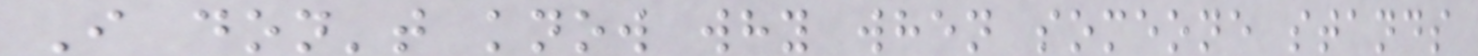I don't know why when someone stands
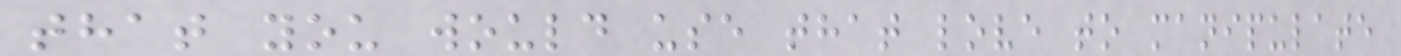that you would use that love to manipulate
